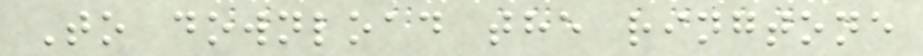To download the ringtone
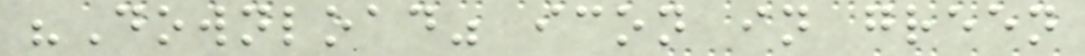"Download" icon in green
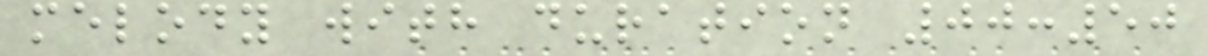melody with duration 00:50
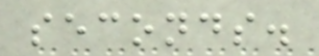seconds.
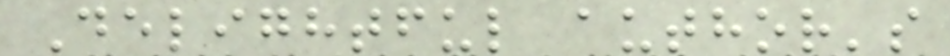Delightful author's
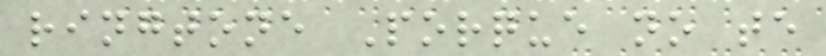ringtone Porque no te
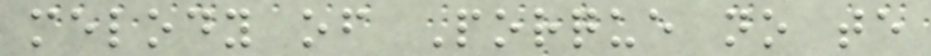melody of Porque no te
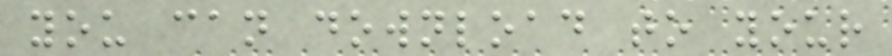you can download to your
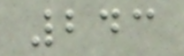243
